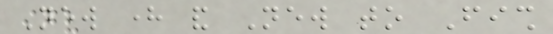New here and New to Fish
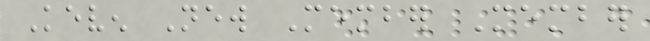Keven New Member Member
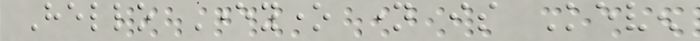Hello Everyone name is Keven
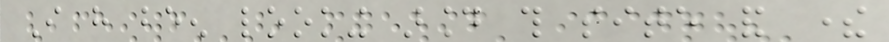I have been looking around this site and there
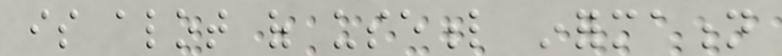is alot of useful information
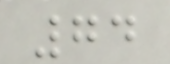74
